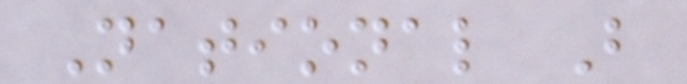National B
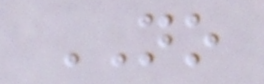NO
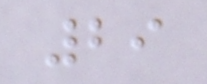29
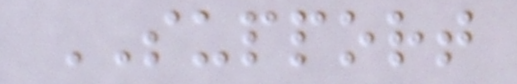SUPPORT
